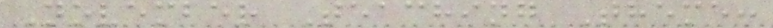November Teaching Theme:
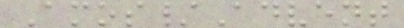Amos/Advent
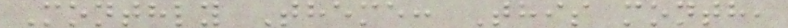Monthly Theme: This month,
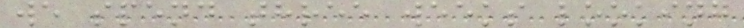we spend three weeks looking
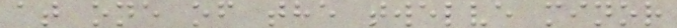at one of the twelve minor
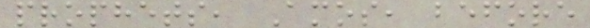prophets, Amos, before
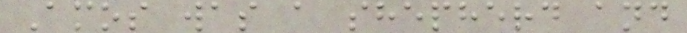Amos was a shepherd and
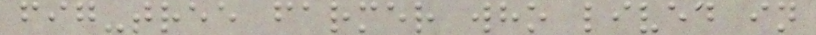fig-tree farmer who lived in
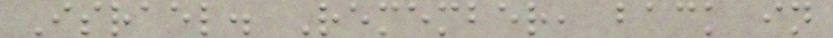Israel. Remember, back in
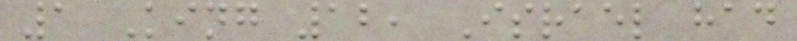1 King 12, Israel had
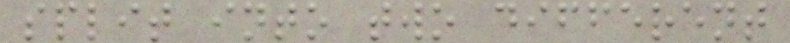split into two different
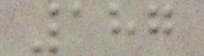187
